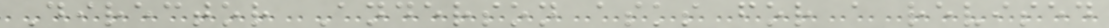Director Anderson asks for a revised
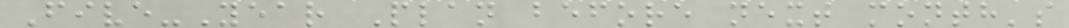Five-Year Plan before next month's
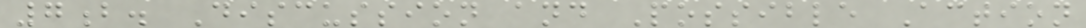7b. Discussion and Possible Action
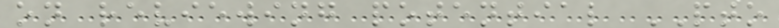on reviewing potential PTO
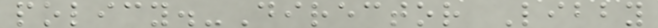policy.-Director Libby
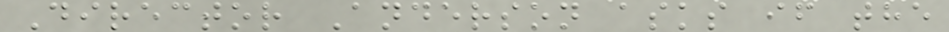Director Anderson asks if the
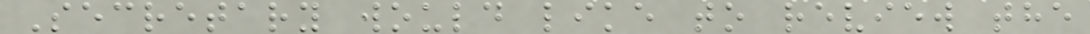Secretary would like to review the
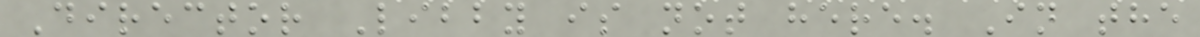Director Libby is not here. In the
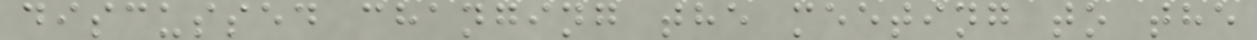discussed changing the meeting to the
